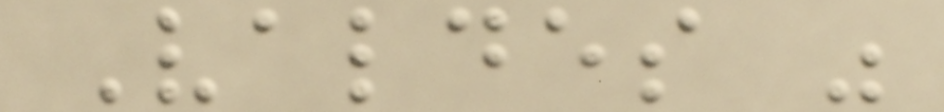Valdes was
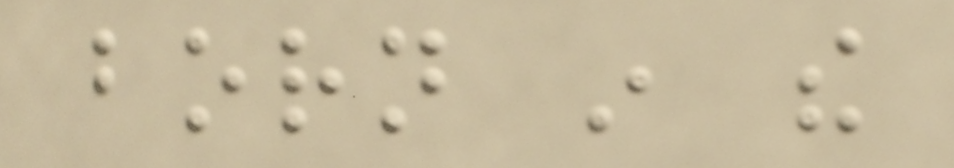born in the
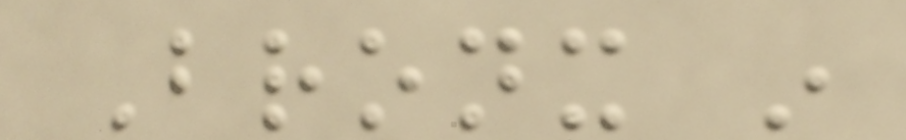Bronx in
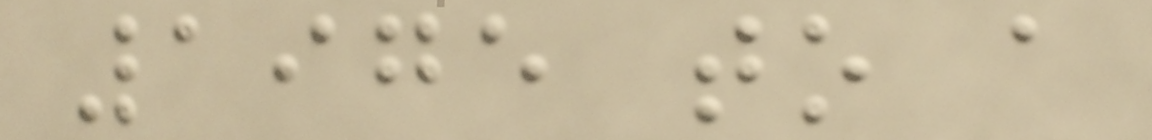1975 to a
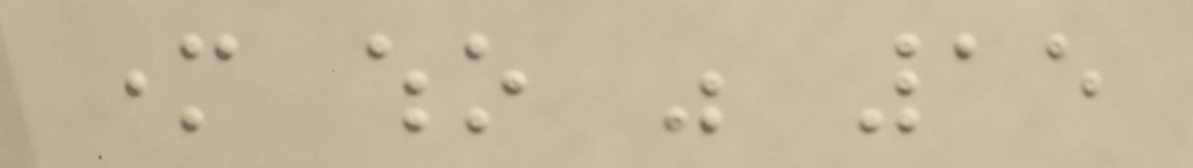mother who was 15
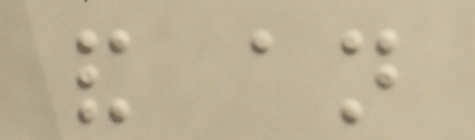and an
